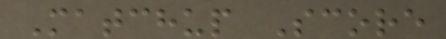Matchup Score
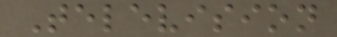Television
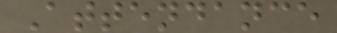Attendance
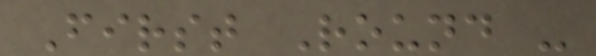First Round -
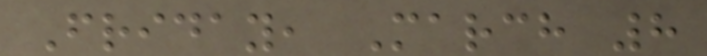Friday, March 8
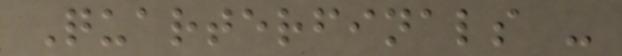Quarterfinals -
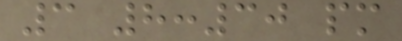3 8:30 pm
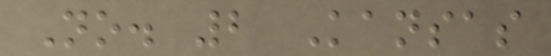No. 2 Kansas
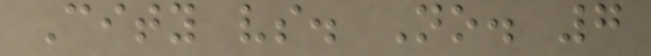City vs. No. 7
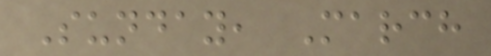Sunday, March
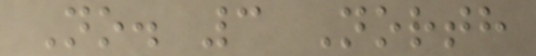No. 3 North
